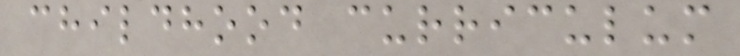childhood curriculum
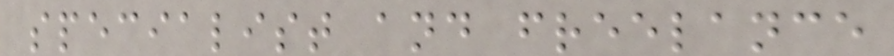specialist and freelance
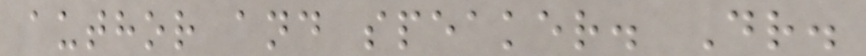author and speaker. Dr.
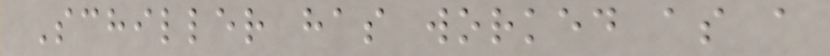Schiller has worked as a
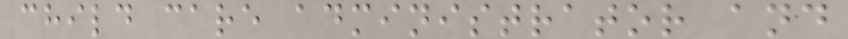child care administrator and
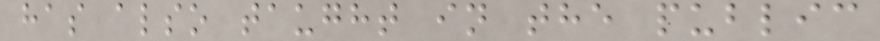has also taught in the public
